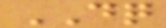DQ
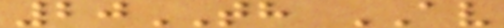20TH AV
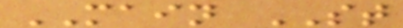MAIN ST
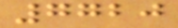7720
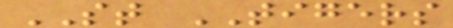ST TIGERS
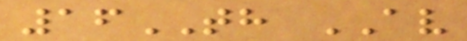16TH AV
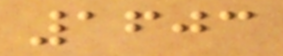1603
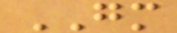GM
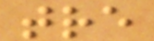tre
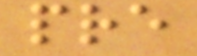pre
